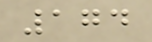174
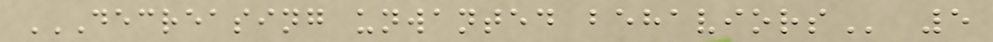DECREASING UNWANTED BEHAVIORS 5
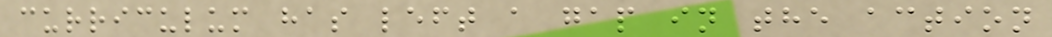curriculum has left a gap in the action
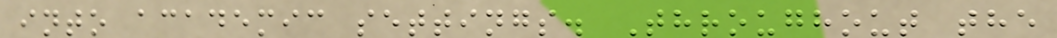into academic settings. Throughout the
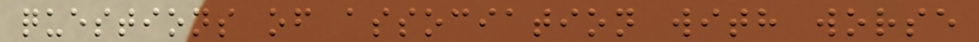questions of association with worse
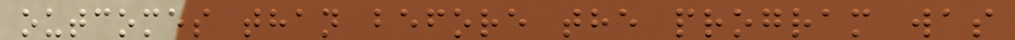outcomes than before the program was
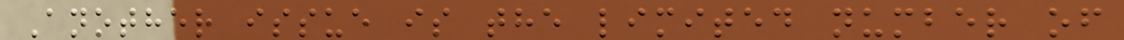Another issue is the limited number of
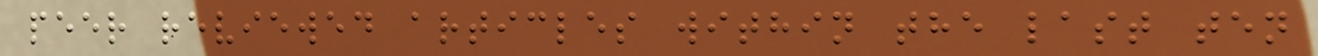peer reviewed articles within the last ten
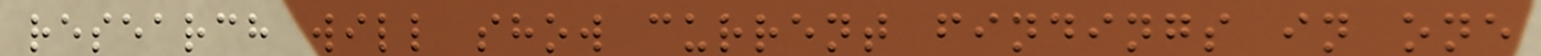research will show current findings in one
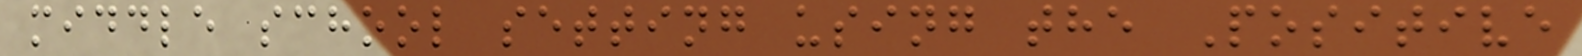middle school setting using the Positive
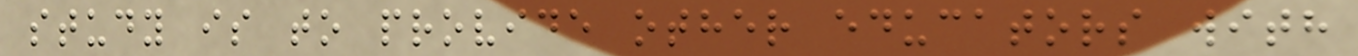study is to provide other educators with
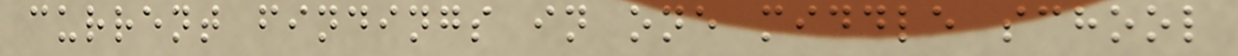current findings in one middle school
